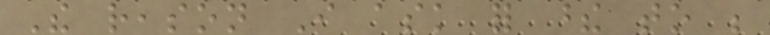The reason I ask for these to be
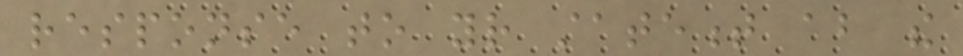response to your statement about the
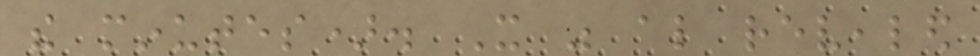the minutes). It was also revealed
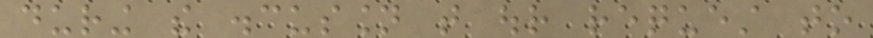during the discussion that our request to
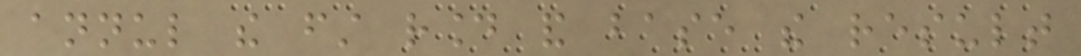annul the first round and base the result
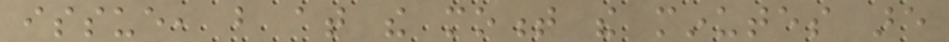issue, but at the moment the minutes are
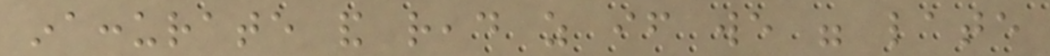inaccurate and read as if we were late
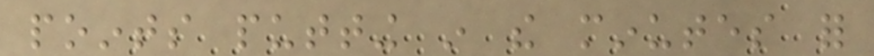points putting in the minutes for
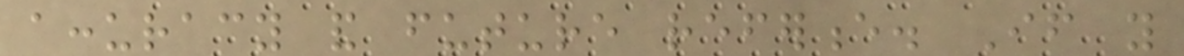accuracy and future reference. If you
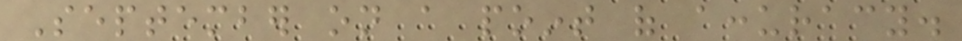September on a point of accuracy.
